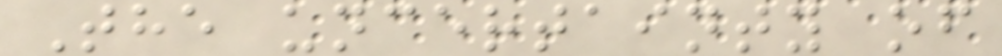The uncertainty of
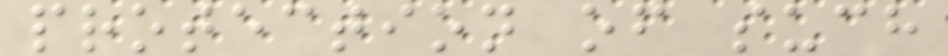protection of such
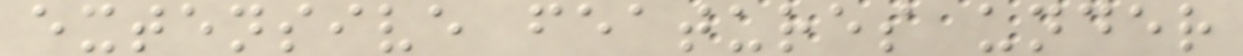extensive features under
